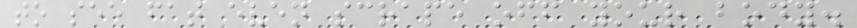to see fat even scrape off your body.
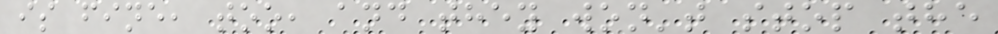is fine, too, and they won't stop the
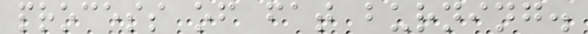process of fat burning.
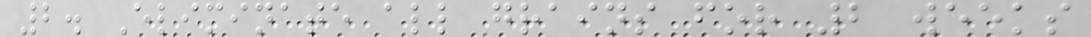2. Eliminate all grains for 2 weeks
